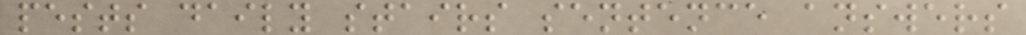pests daily stairs sentence answers
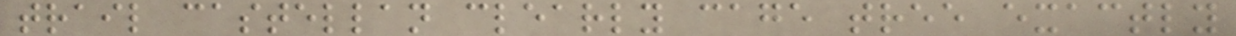trail castellan clearly cage tree exactly
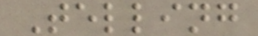Telling
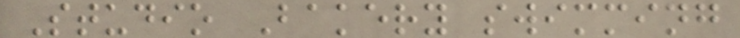Studio Bakery swimming
